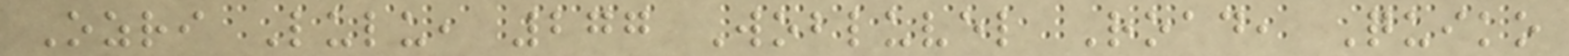Ozri Lulu, 277 Wobluvel Road, Quiko
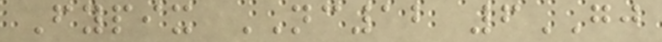Fypix NC12 6GJ
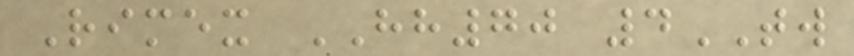Rimex HH70 4TW
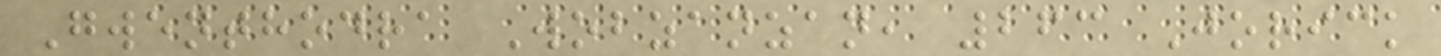Gwenthodra Wobzanzan, 263 Jorick
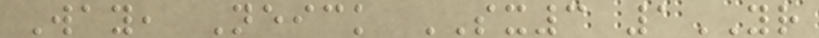Way, Neick SX3 1YR
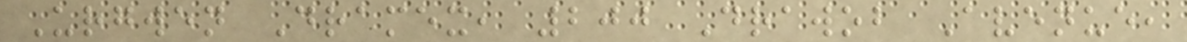Urgwen Dramex, 200 Drawob Avenue,
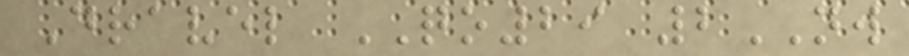Dravel QO29 2NW
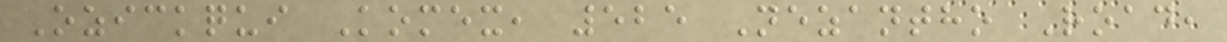Ozickqui Komex, 525 Nezantho Road,
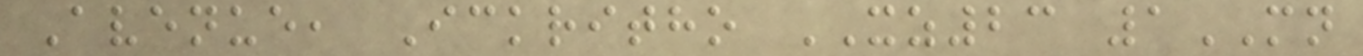Avenue, Ickritho XZ23 1MN
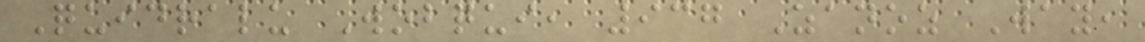Quidralu Wobqui, 937 Zanoz Way,
